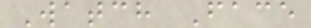Watch Face
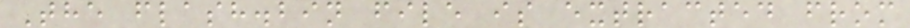The flash.bin file is extracted from
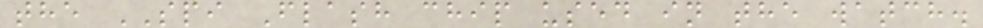the SPI Flash chip used in the watch.
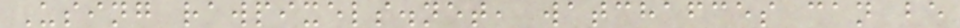Using rawpixels.net, watchafces can be
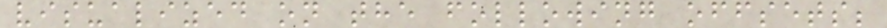visualized on the following offsets;
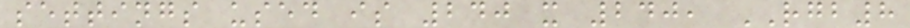settings used is 240 x 240, RGB8
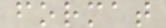format
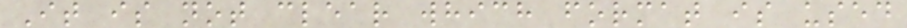It is not clear which format is used
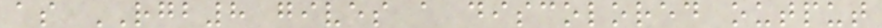as RGB8 gives a discolored output
